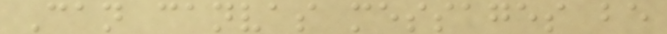Can canvas messages be
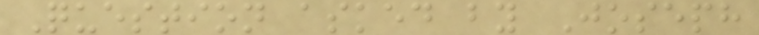Question asked by Joseph
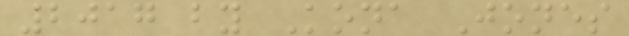2017 by Kona Jones
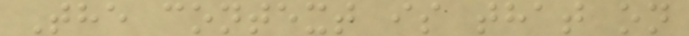The context is that on
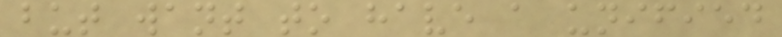but want to have a unified
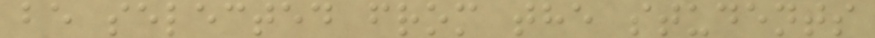be selected from the students
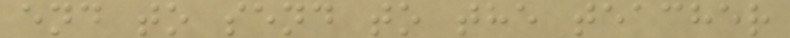end to send to the teacher
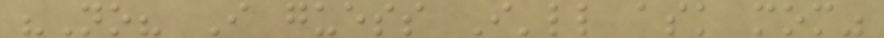"No? I guess I'll ask mom"
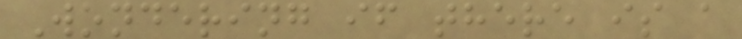Wondering if there is a
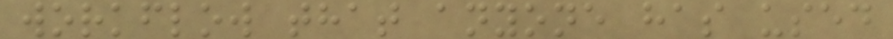workflow that anyone has used
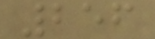256
